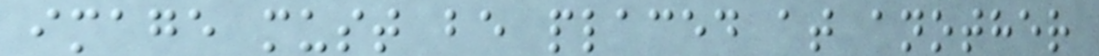image must be placed at another
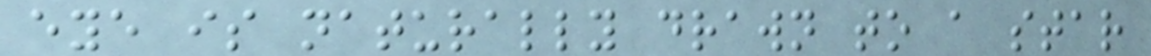eye is naturally drawn to a star
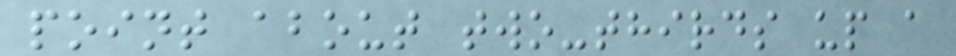point about two-thirds up a
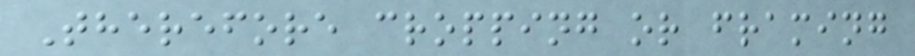Therefore cropping or framing
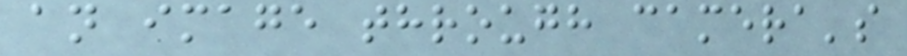an image through camera's
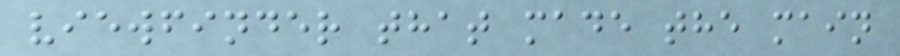viewfinder that made the main
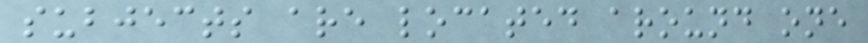subjects are located around one
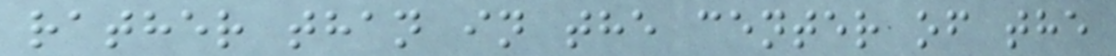rather than in the center of the
